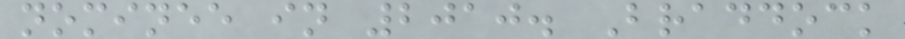nominee in 2010. Braddock
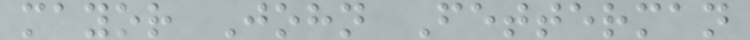mayor John Fetterman
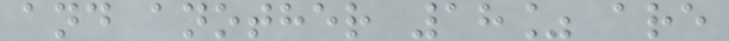and another 18% are
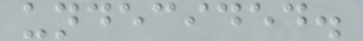undecided.
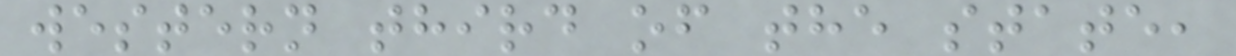western third of the state,
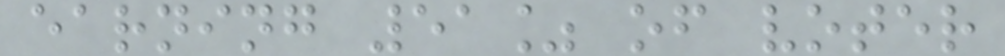earning 51% of voter
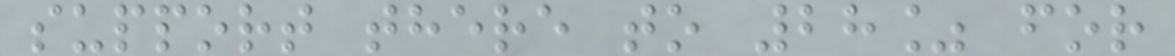support there to 28% for
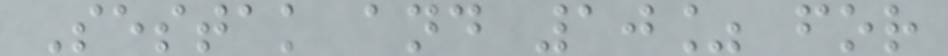Sestak and 10% for
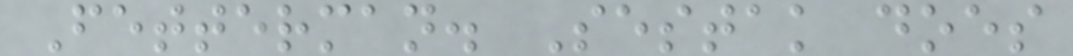Fetterman. Sestak does
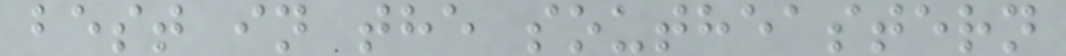best in the southeastern
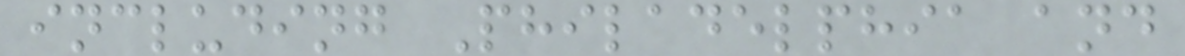including Philadelphia and
